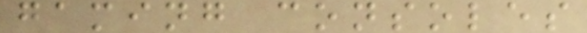gaming consoles
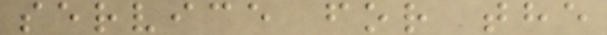service for the
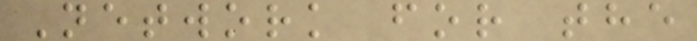Network for the
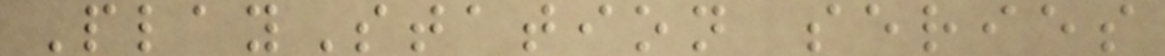PlayStation series
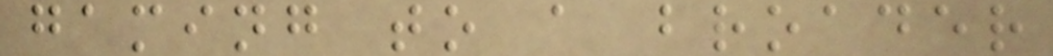gaming to a broader
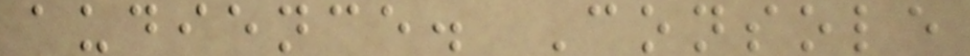audience. Console
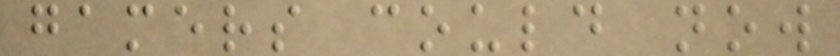gamers could now
